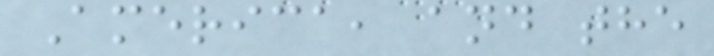America, and the
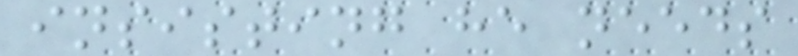insisting he needs
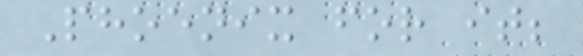Phoenix for it;
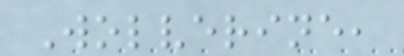Wolverine,
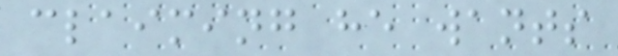claiming he wants
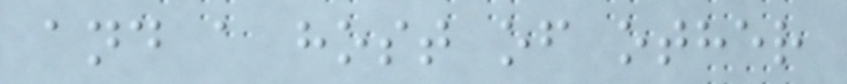and a host of other
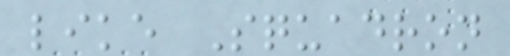like Squadron
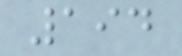194
